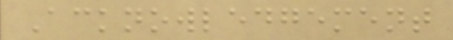Acknowledgement
